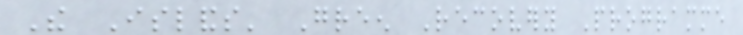The Islands' Green Recovery Programme
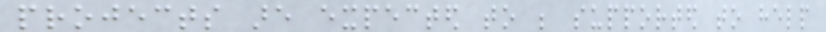projects are expected to be supported to help
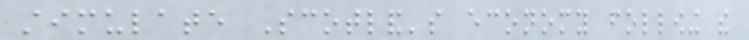stimulate Scotland's economy following the
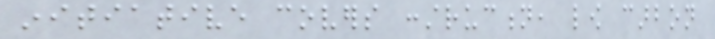initiative covers construction, low carbon
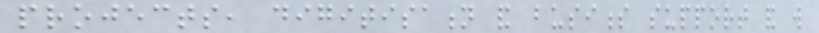projects, digitisation and business support and will
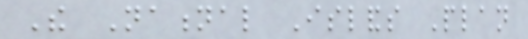The National Islands Plan
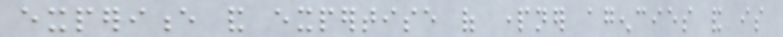experience and expertise of partner agencies and is
